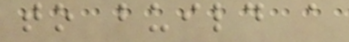to build a
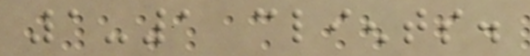1-1 clients.
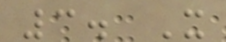3. It
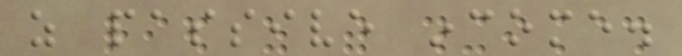as passive income.
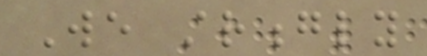We strongly
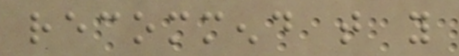recommend that you
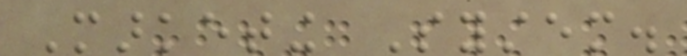Marketing System.
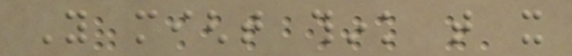You might think that it
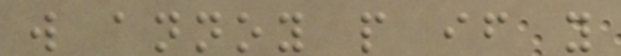will annoy people if you
